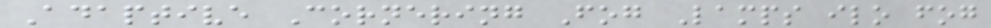Adaptive Cornering Fog Lamps ilo fog
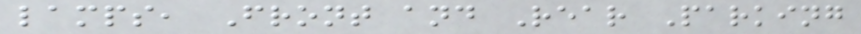lamps, Front and Rear Parking
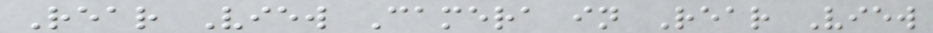Rear View Camera in Rear View
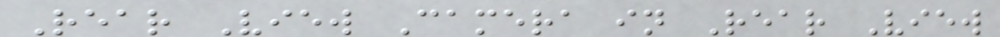Rear View Camera in Rear View
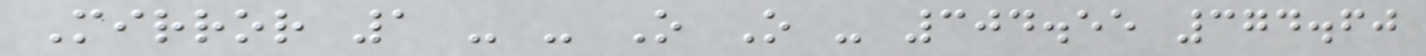Mirror 1 - - O O - 304.55 374.60
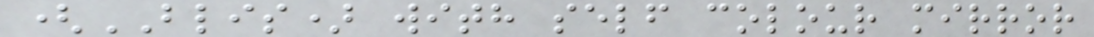(BLIS) with self colour mirror
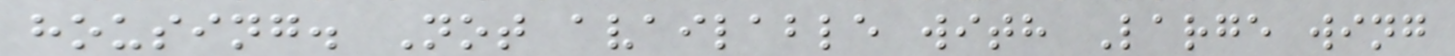housing. Not available with Large wing
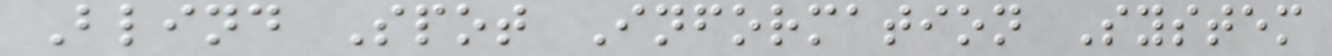Blind Spot Information System
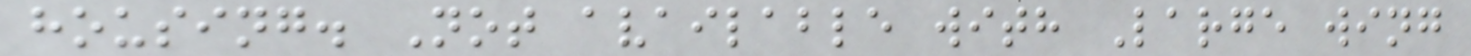housing. Not available with Large wing
